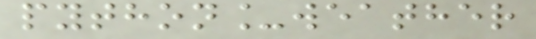python_weather
